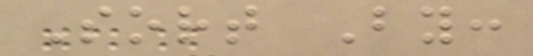Sort By:
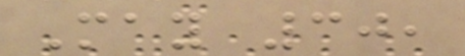May 30,
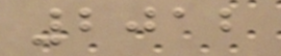2012
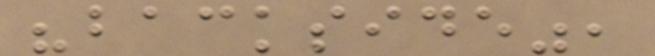"backside",
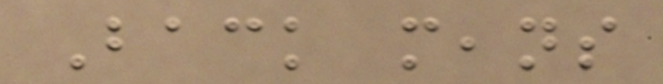Back means
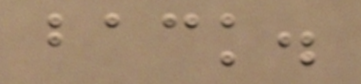back.
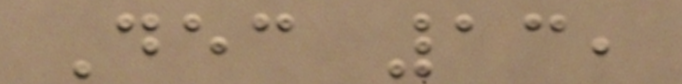Dec 13,
